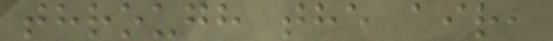through the air,
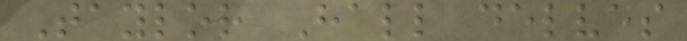Taylor Hall delves
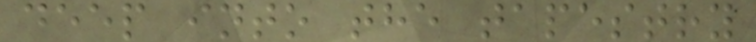deep into the tapestry
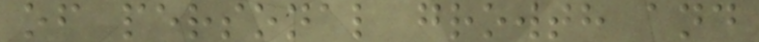of personal growth and
